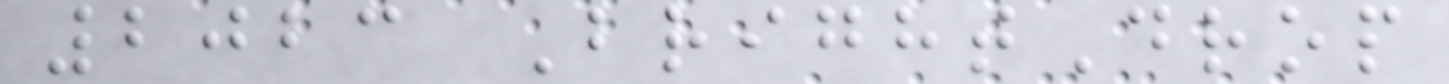2023 BrightDrop
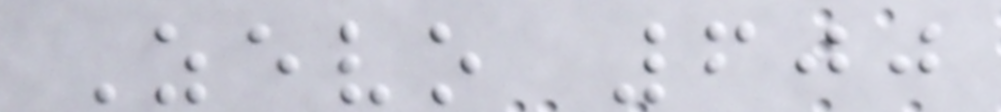Zevo 600
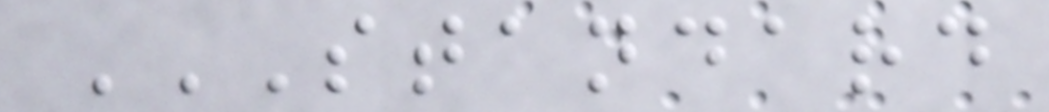STANDARD
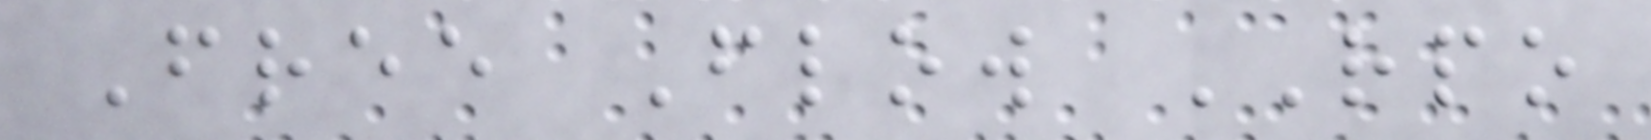Free Flow RPO
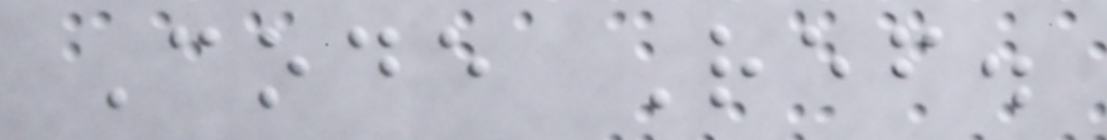Code Ref.
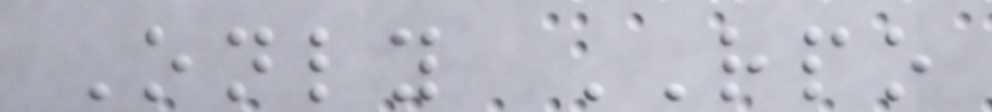Only RPO
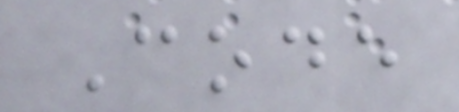Code
